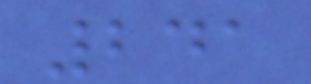241
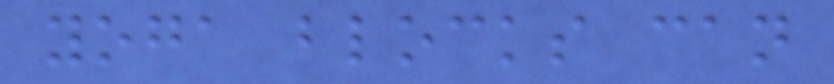yoga blocks can
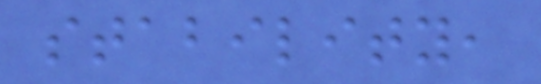stability,
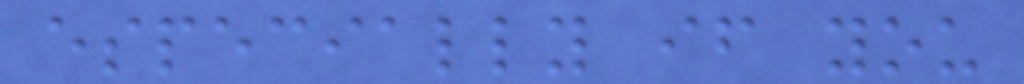especially if you
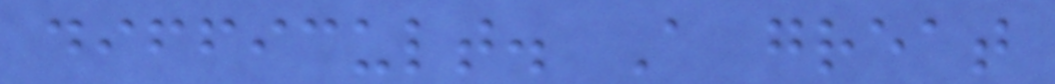difficult. A great
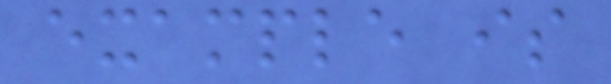example is
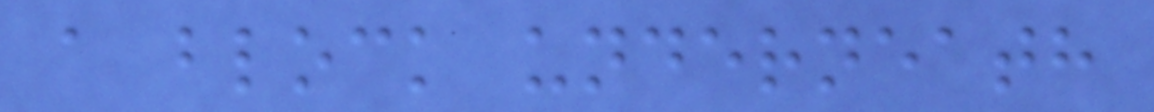a block underneath
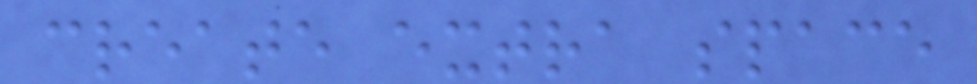create extra space
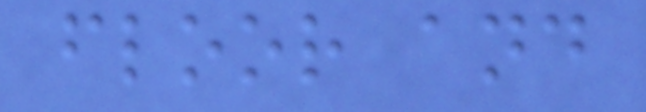floor and
